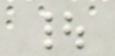|
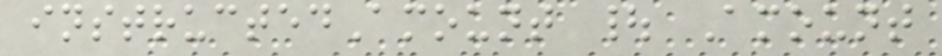instructedAmount | Amount
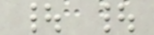| |
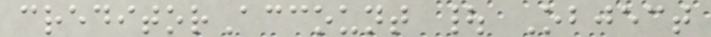creditorAccount | Object
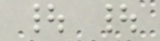| |
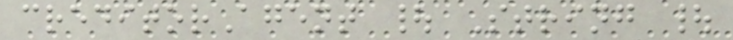creditorAgent | String |
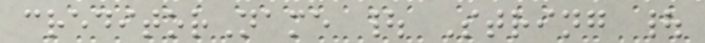creditorName | String |
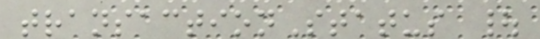transactionStatus |
